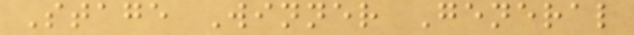Stage Winner General
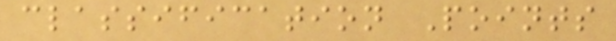classification Points
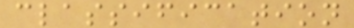classification
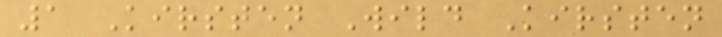1 Kirsten Wild Kirsten
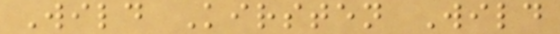Wild Kirsten Wild
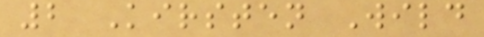2 Kirsten Wild
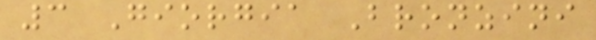3 Giorgia Bronzini
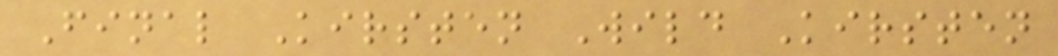Final Kirsten Wild Kirsten
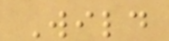Wild
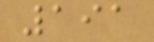191
